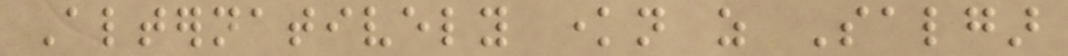Alternatively known as Salgar
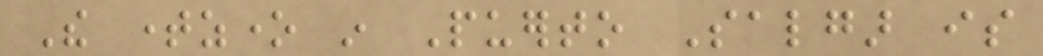The timezone in Puerto Salgar is
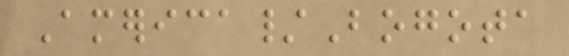America/Bogota
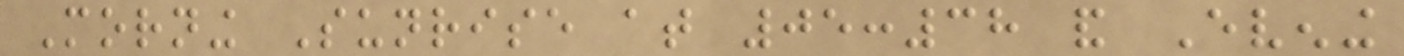Morning Sunrise at 05:38 and Evening
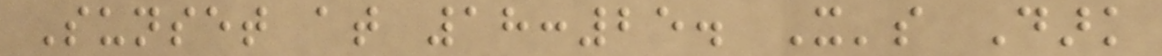Sunset at 18:25. It's Dark
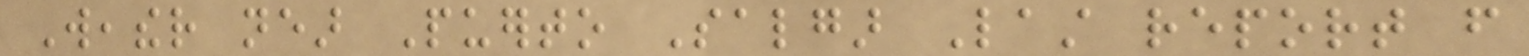Weather near Puerto Salgar Last report from
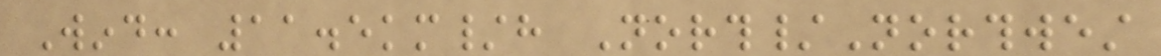Wind: 11.5km/h North/Northwest
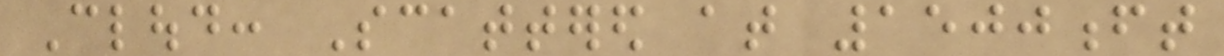Cloud: Scattered at 1500ft
